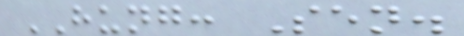HUNG: Sen.
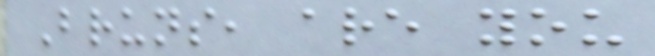Bruns, are you
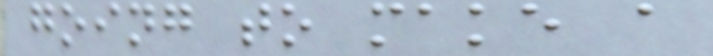going to make a
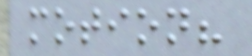motion?
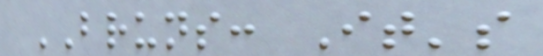BRUNS: It's
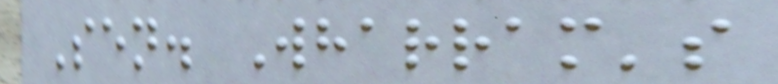Sen. Wharram's
